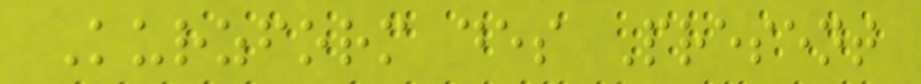Kurzform des Present
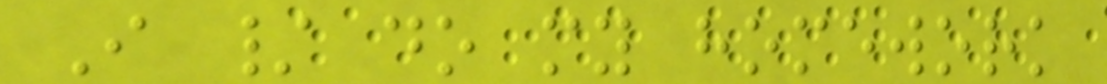I / do my homework
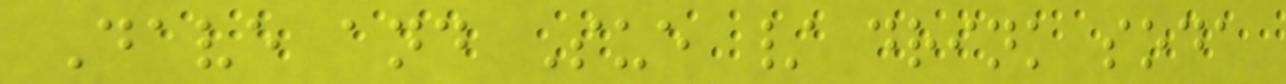Dave and Sue / drink soda
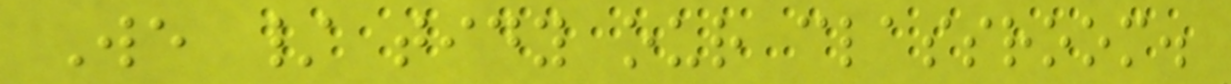We / tidy our classroom.
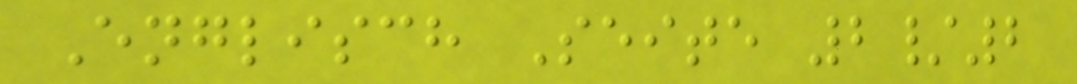Englisch Seite 2/2
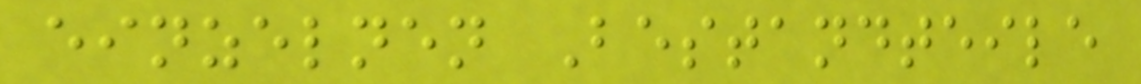einzelnen Bestandteile
